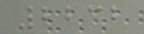2232
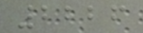2226
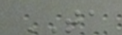TA
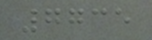7735
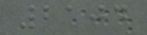2104
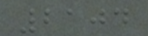2104
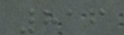816
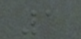1
